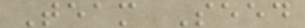Team Seed
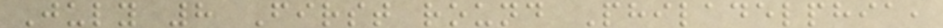July 8 First round Philadelphia,
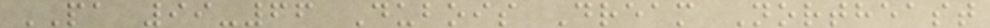PA 99-66 Dubois Dream Northeast
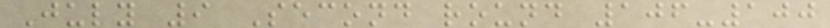July 9 Second round 106-100
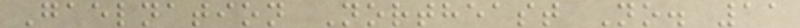Gaelnation Northeast No. 11
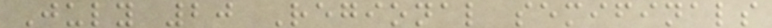July 20 Regional semifinals
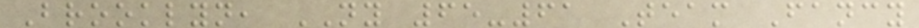Brooklyn, NY 65-61 Team Fancy
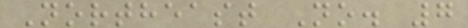Northeast No. 7
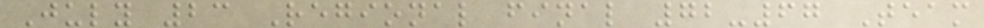July 23 Regional final 72-67 Team
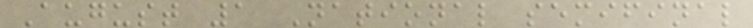August 1 National semifinal
